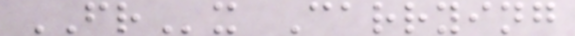FRx Carrying
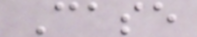Case
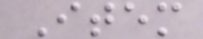Item
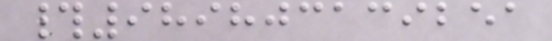#989803139251
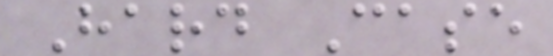Hard Case
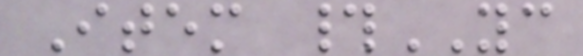Item #YC
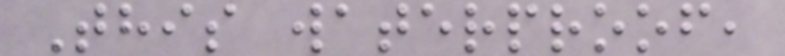This waterproof,
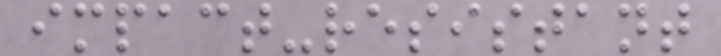impact-resistant
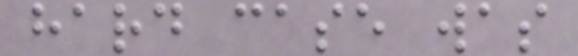hard case was
